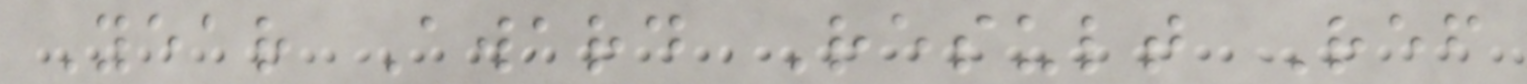Year Award Result Ref
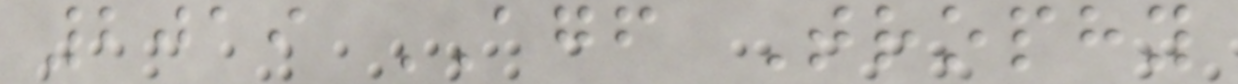2019 AGF Trophy
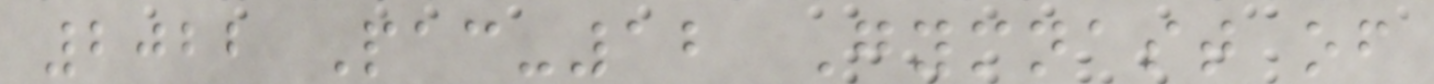2022 Pac-12 Gymnast of
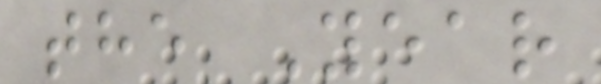the Year
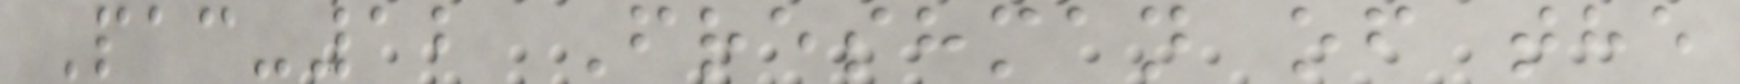Pac-12 Freshman of the
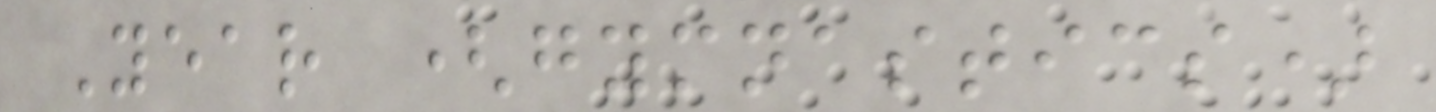Year (gymnastics)
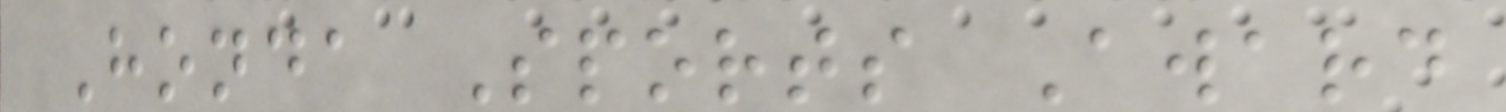Honda Sports Award
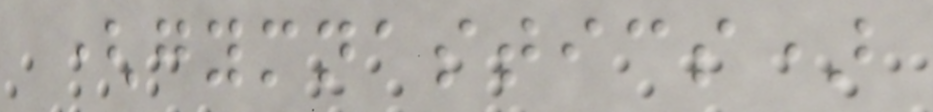(gymnastics)
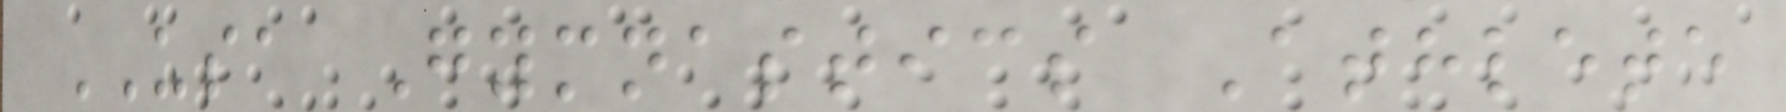USA Gymnastics Athlete
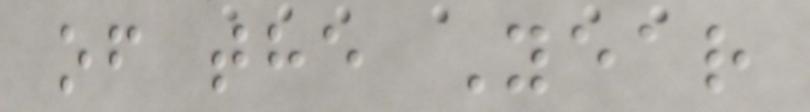of the Year
